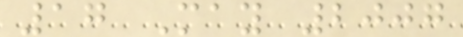17 May 2007
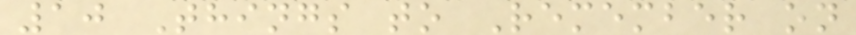10 Things to Remember on
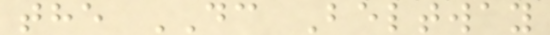the DC Beltway
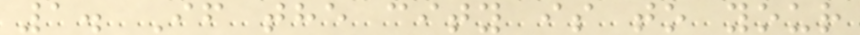1. If the city is to your
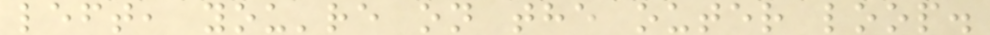left, you're on the outer loop.
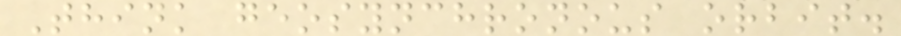Think geosynchronous orbit.
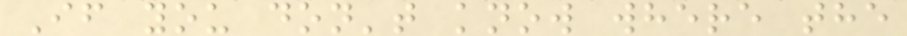If you don't know where the
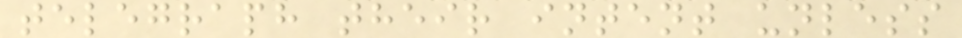telegraph their intent unless
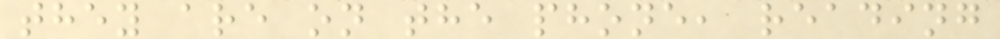they are on the phone, reading
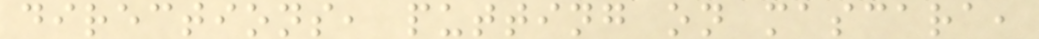directions, putting on mascara,
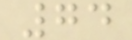74
